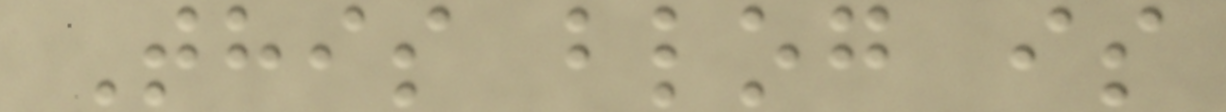This blog is
